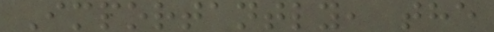Importantly, the
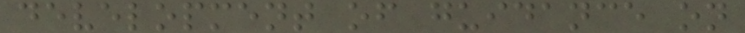development of guidance on
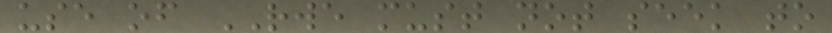use of RWE must not seek to
